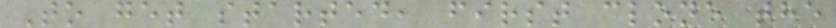To get started, first clone the
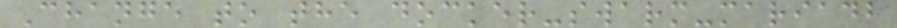Change to the docker-swarm-mariadb
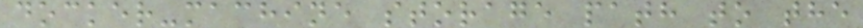docker-machine storage path to the
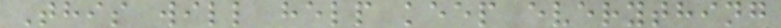This will help keep everything
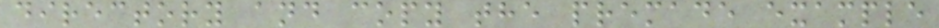directory and copy the premade example
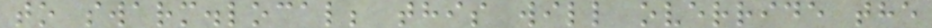to swarm.local; this will override the
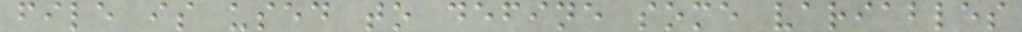file is used to define some variables
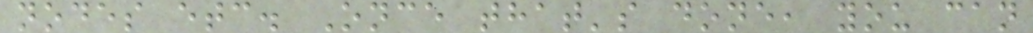nodes etc. Once that's done, you can
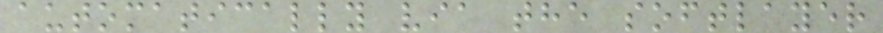automatically via the softlayer
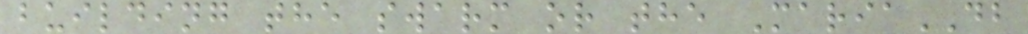building the swarm or the MariaDB
